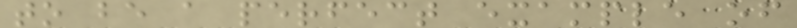to be a perfect example of
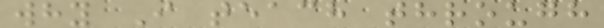why I teach through
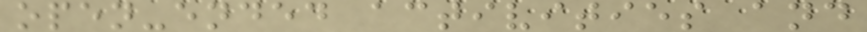open-ended activities and
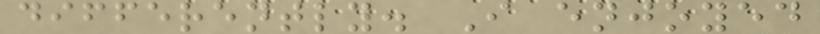differently. I enjoyed
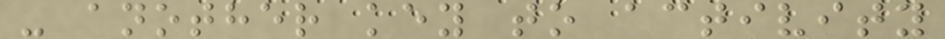- another key to activity
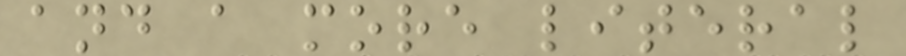and a more literal
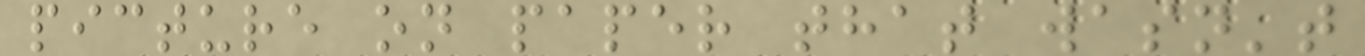picture on paper that wasn't
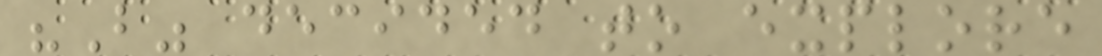"B" decided to explore
